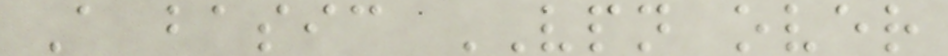A basic VPN over
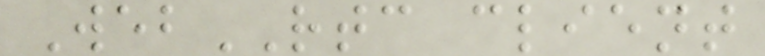WebRTC client
